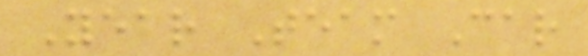Year Team Car
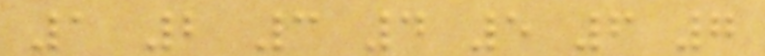1 2 3 4 5 6 7
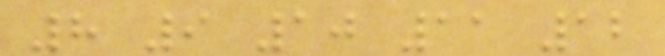8 9 10 11 12
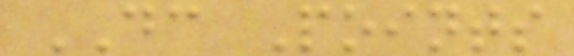DC Points
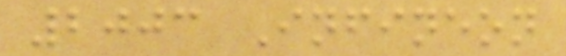2003 Infineon
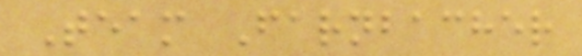Team Farnbacher
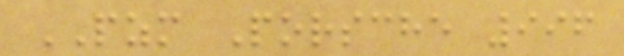PZM Porsche 996
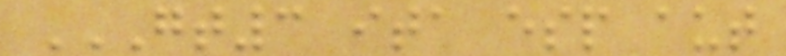GT3 ITA ESP AUT
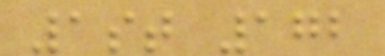1st 172
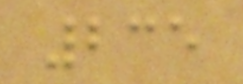235
